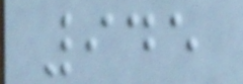945
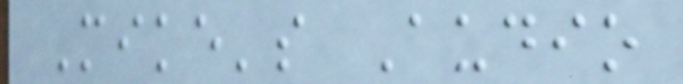Mike's Audio
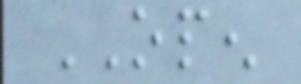OPEN
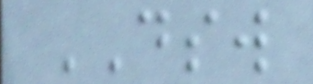DSW
